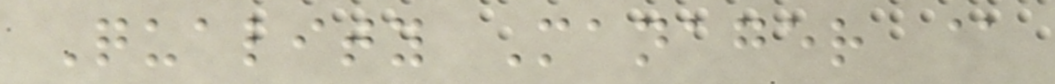Quality Manager @
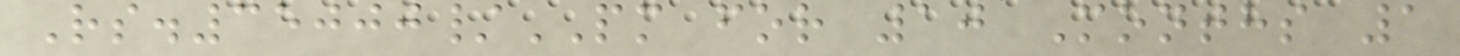Rs.35000/PM for 10 Months 1
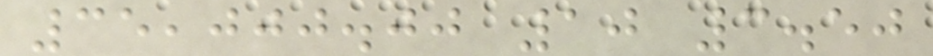35,000.00 10 3.50
